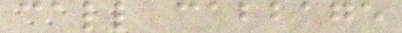call cabbage
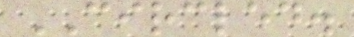CIRCLED.
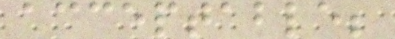acceptable;
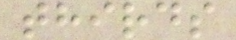thirds
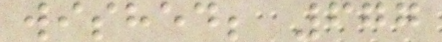wished; 677
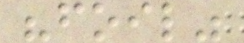"foil"
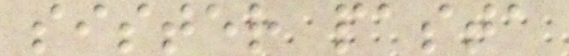sister pasta
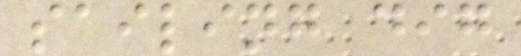sailing dig
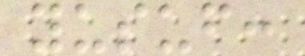yusuf:
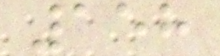158
